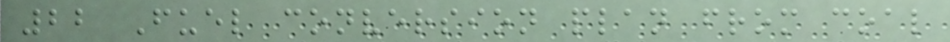22 Fuel conversion plan from coal
